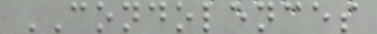CONDOLENCES
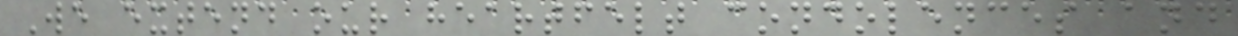We extend our heartfelt condolences and
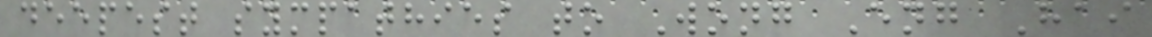deepest sympathies to Wong Eng Hai
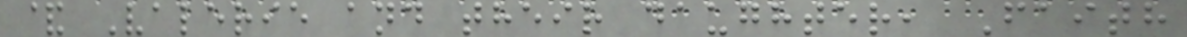& Valerie and their daughter, Faith
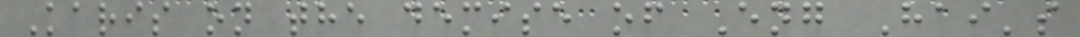Karis on the demise of Eng Hai's
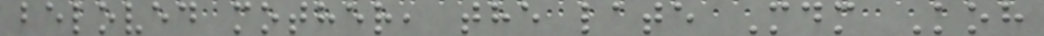beloved mother, the late Mdm Koh
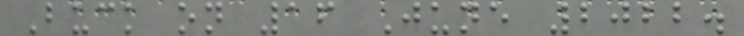Buck on 16 June 2022.
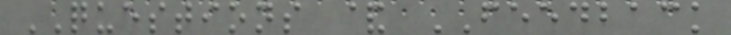QUESTIONS & FEEDBACK
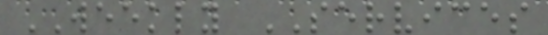WEEKLY SERVICES
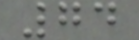74
